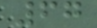67
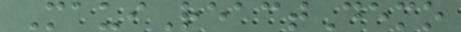MauiReactDemo
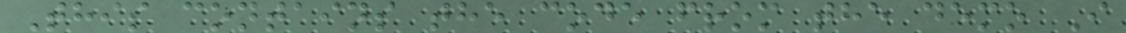This contains the code from the demo I
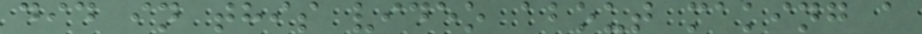did in this video about making a
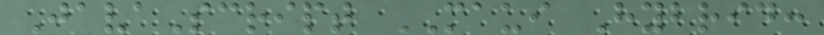JavaScript MAUI Hybrid:
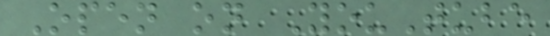Open on YouTube
